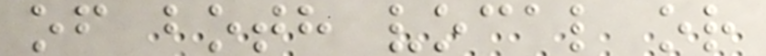of both vocal or
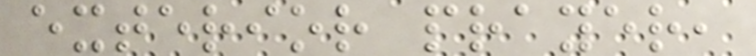exterior prayer,
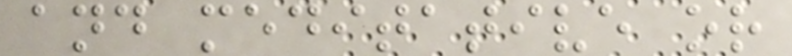and meditative or
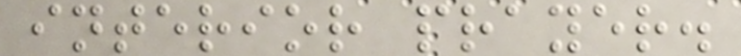interior prayer.
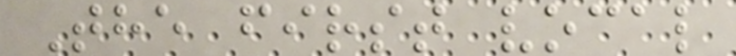The first vocal
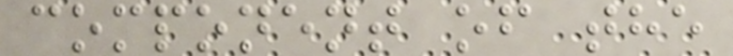component of the
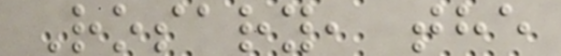Rosary, the
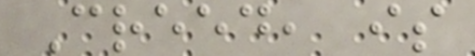Creed, is
